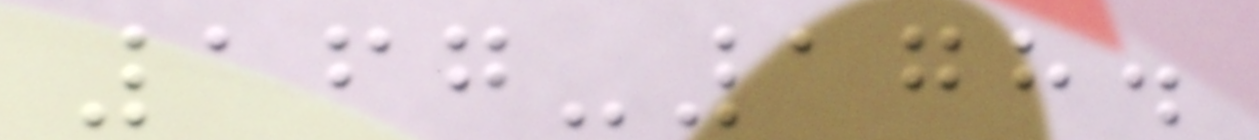167-178.
